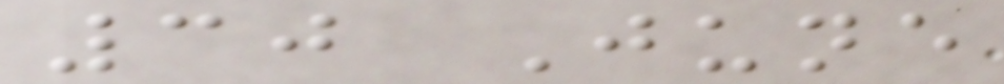30 June
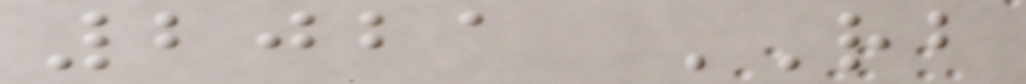2021 RB
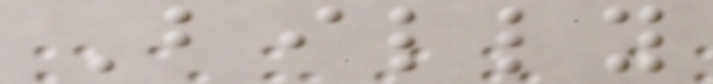Billy
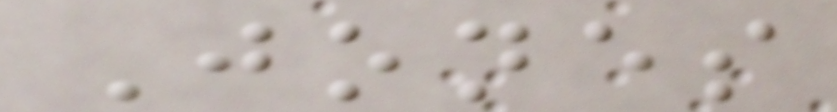Jones
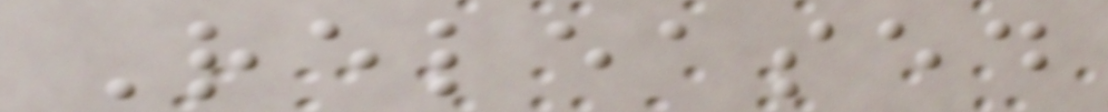Released
